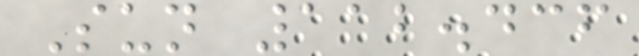Sun 112.436
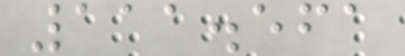111.561
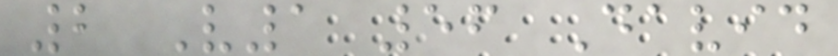2 V1 56 David
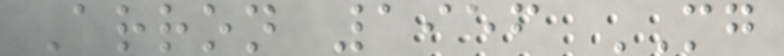Arron 1956 MG
